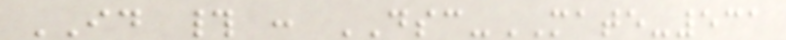ID # : DSC-MATE-531
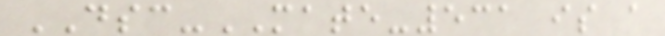DSC-MATE-531 is a
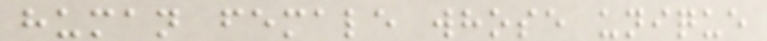human female whose unique
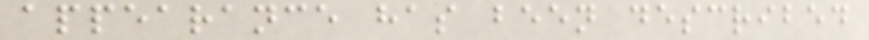appearance has been described
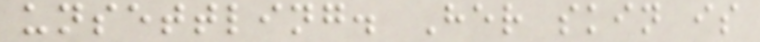unsettling. Her skin is
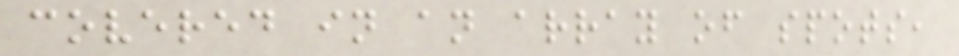covered in an array of spots,
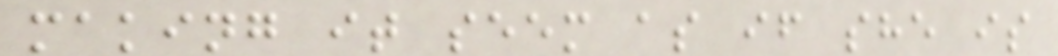making it seem as if she is
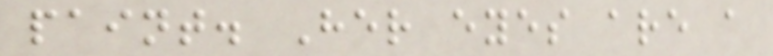paint. Her eyes are a
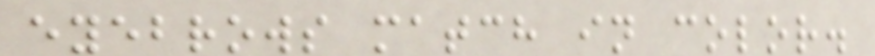eyebrows match in color.
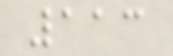113
